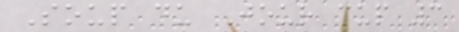Soup du Jour cup 3
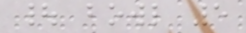| bowl 5
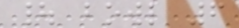| bowl 6
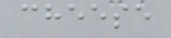cheese
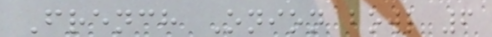French Onion bowl 6
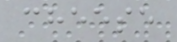cheese
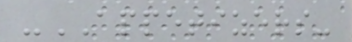-APPETIZERS-
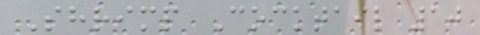Shrimp Cocktail 10
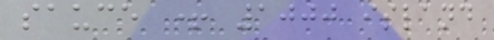sauce + 1000 island
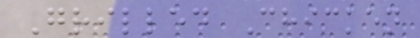Grilled Chicken
